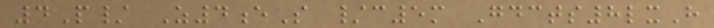4P/ Z4eS /c5m Gdcts8lxH
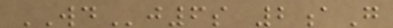WDj6s 2aG
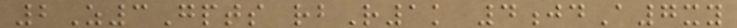2Z3Gpts rbR1k 4jdA7xy
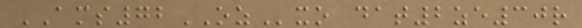AMS72OZxo dat2ze30r
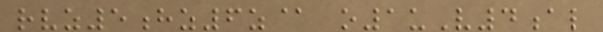rvz5hz6z@ o1uV4al
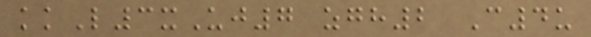kkL3xUj7 zgh2 C4u
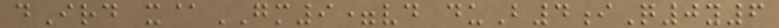dIrd x@GM9=vd duB4iQ0y6
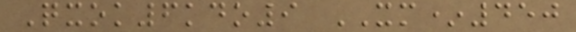Qxok6kdo9 XM*450
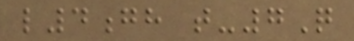l4gh t-7Q
